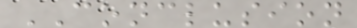CONCLUSION
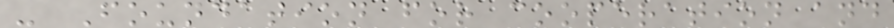- Foundation for cooperation and
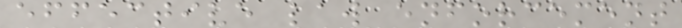effective law enforcement
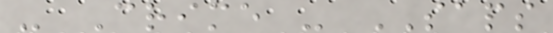- Crime - SAPS
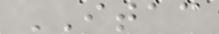ITAC
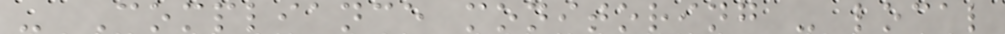- Compliance monitoring - local
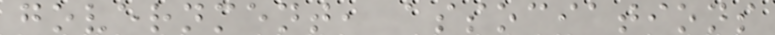government, associations
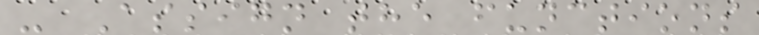- Assign the functions
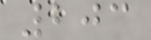203
